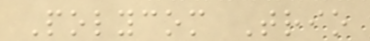Polycom Trio
